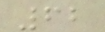62
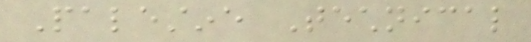Palestine Technical
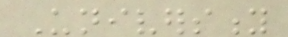University
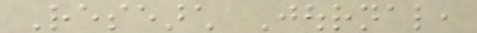Research Journal,
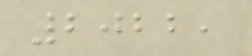2022,
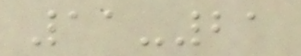11-21
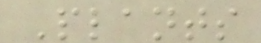Plants
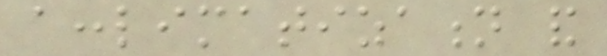acclimatization and
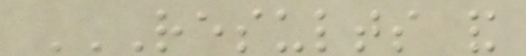RESULTS AND
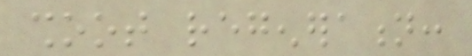shoot regeneration:
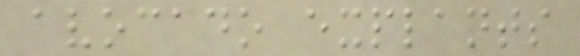avocado explants
